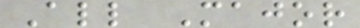All Major
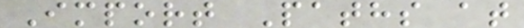Import Paths at
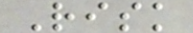Risk
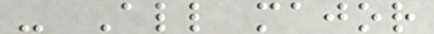- All major
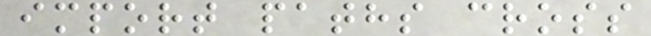import paths cross
